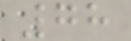78
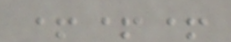+++
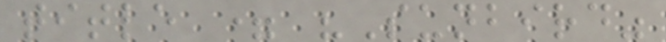title = "Sunbird"
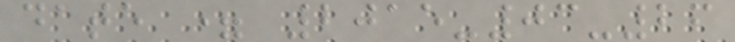date = 2015-03-26
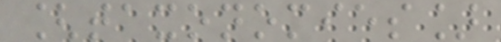[taxonomies]
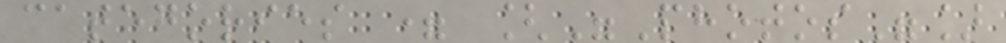categories = ["Photos"]
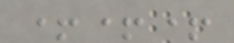+++
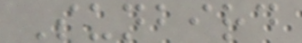Sunbird
